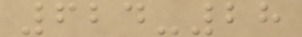624-28
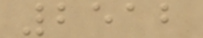2512
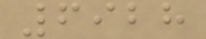6928
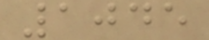1045
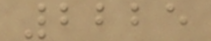2225
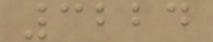3224
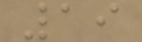19
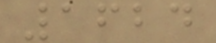1624
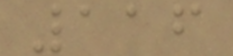116
